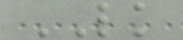LK
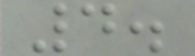4.
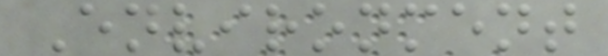Environment
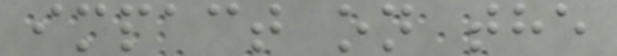impact on the
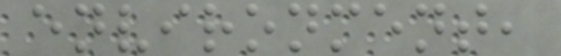environment,
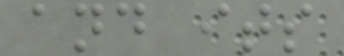and its
